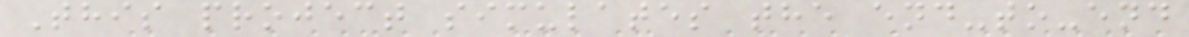This project simulates the end-to-end
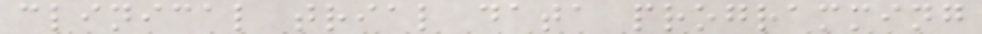clinical trial data programming
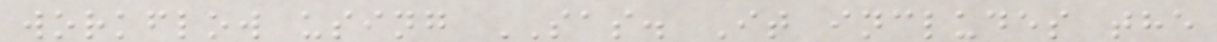workflow using SAS. It includes the
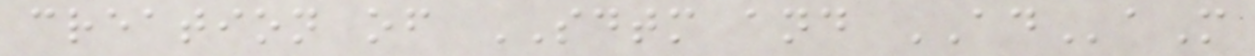creation of SDTM and ADaM
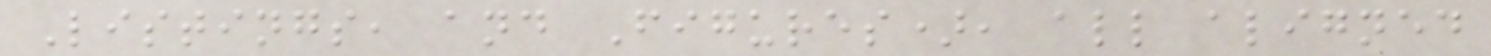Listings, and Figures), all aligned
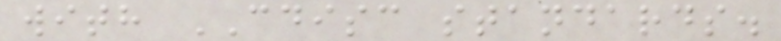with CDISC standards.
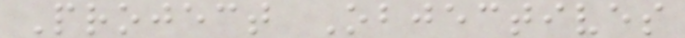Project Objectives
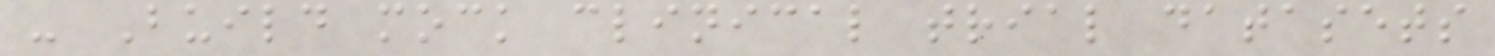- Build mock clinical trial datasets
